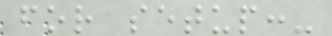for setup:-
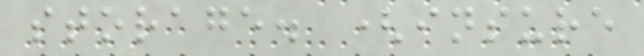storage. (insure
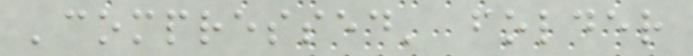'compressed' folder
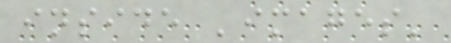inside 'images'
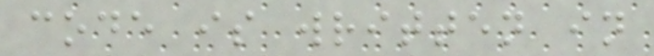code is written in
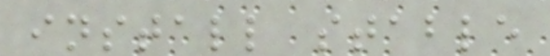install stable
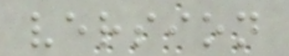version
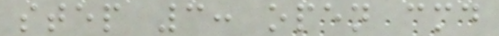step 3: open cmd
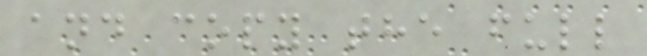and copy the full
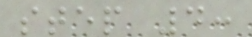step 4:
